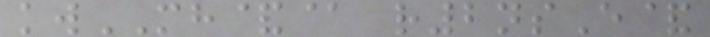kwMH&@ r2nsE&
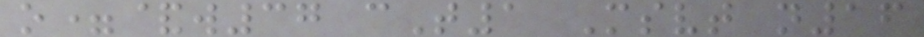o=&w37 cT1 Msvt n16
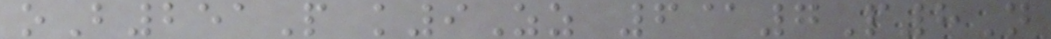oB251P k9Zz 6@7P8N
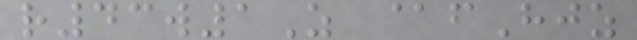r43w1Z @fHjz
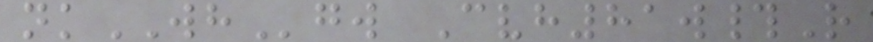nkWHgw Cvh81w#R
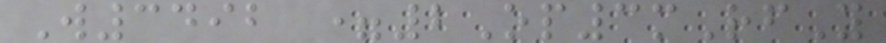W3492 =2Op3mRfY
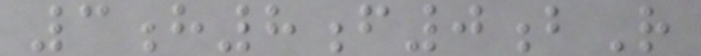3h8f0bR
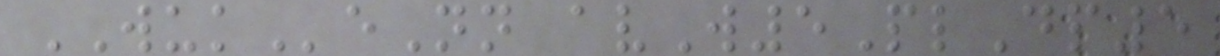WUKeNn avW5PlDp5
